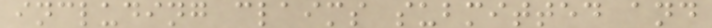including claims submitted and
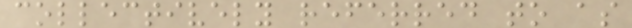collectively referred to as
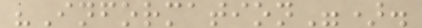"Information").
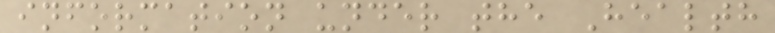information under the Health
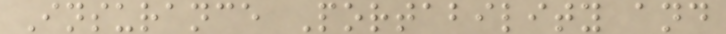Insurance Portability and
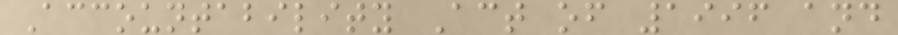Accountability Act of 1996 and
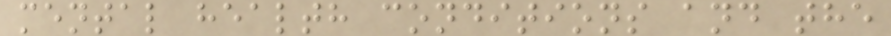mental health conditions and the
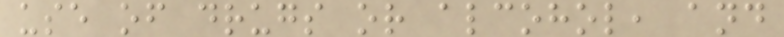use of drugs or alcohol, and
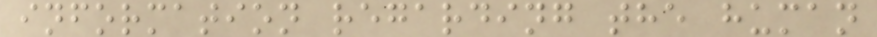information regarding the human
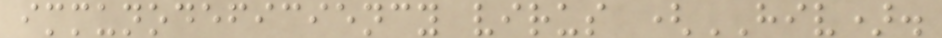immunodeficiency virus (HIV).
